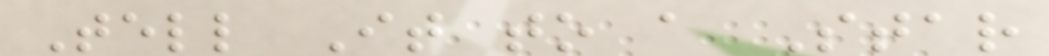Tell It to a Star
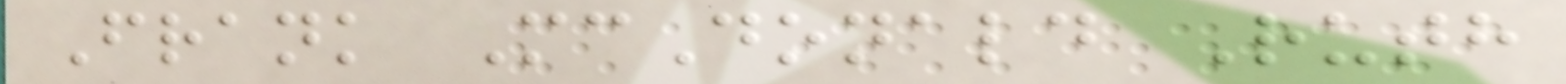Frank McDonald Ruth
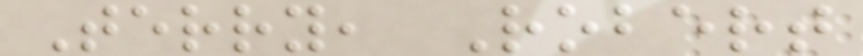Terry, Robert
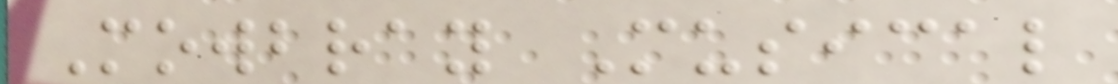Mowbray Musical
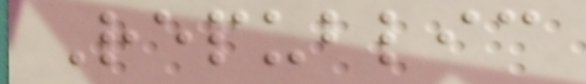Republic
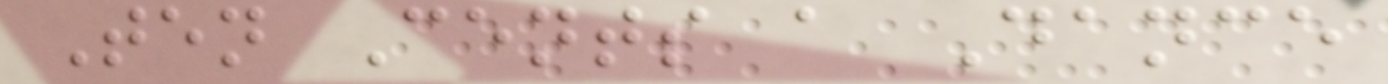Ten Cents a Dance
